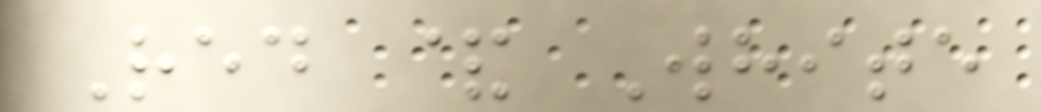Red & White
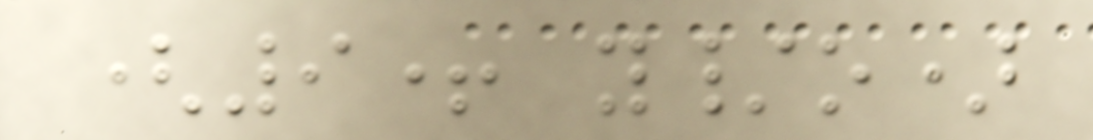(9+ y/o)
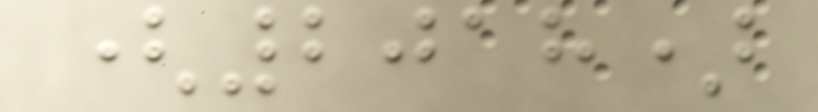(2018)
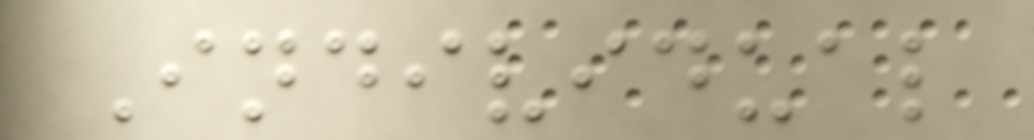Individual
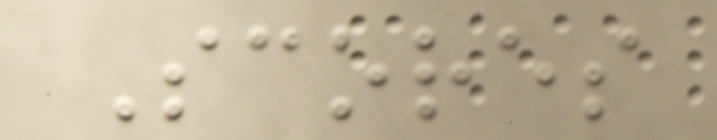Scores
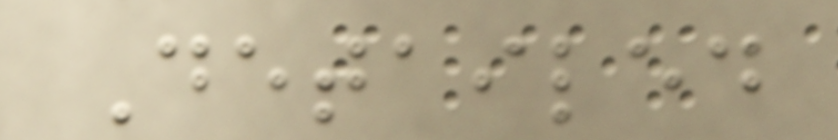Detailed
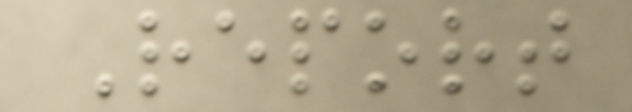Report
